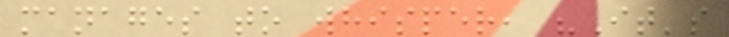manages to whisper, "It's
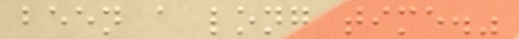been a long time."
